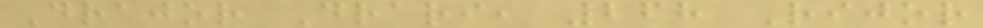Drajor Drari, 268 Rijor
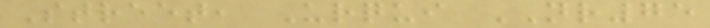Street, Urqui NR75
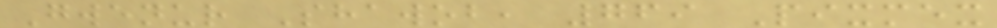Gwenur Shawob, 769 Pixmex
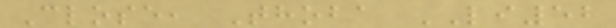Close, Thoba LI52
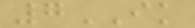7IK
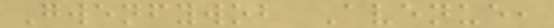Gwenfywob Avenue,
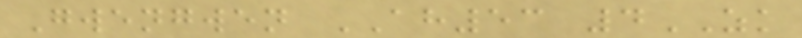Gwengwen AH53 4ZK
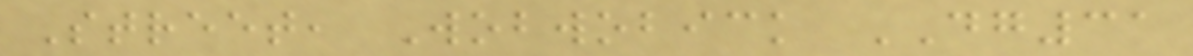Street, Wobwobick DG31
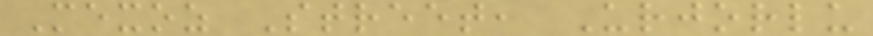Mexoz Street, Urjorlu
